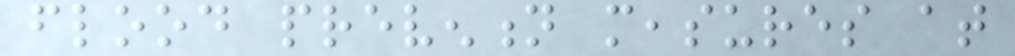flood prevention measures at
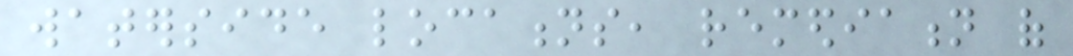waterside locations, remediation of
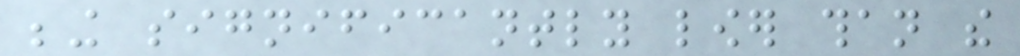being significantly lower than the
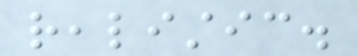realistic.
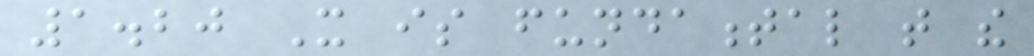1.20 It is fundamental that the
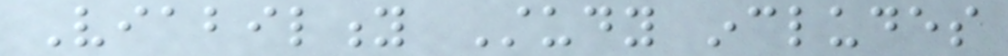Viability Study includes
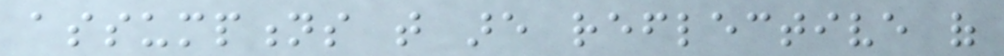assumptions that are reflective of
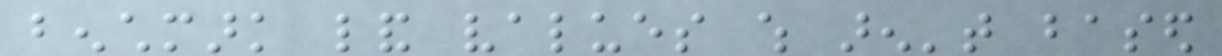benchmark land values which aren't based
